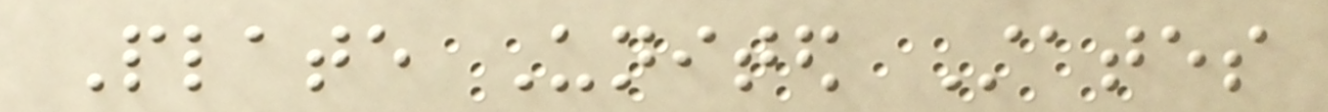Plate United States
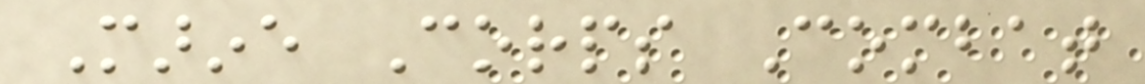Marine Corps Combat
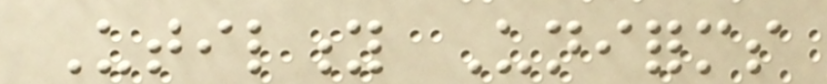Utility Uniforms
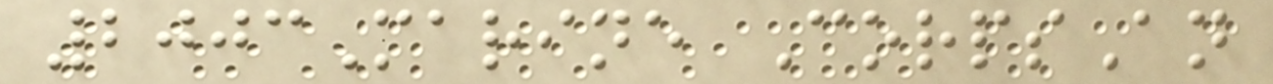2003Marine CorpsAn
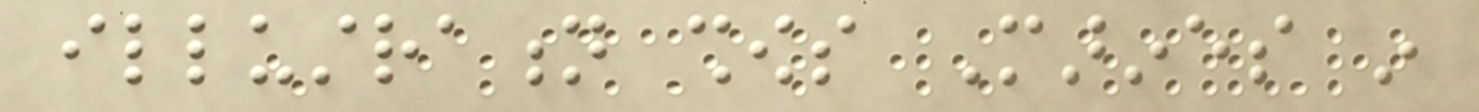illustration shows Marines in
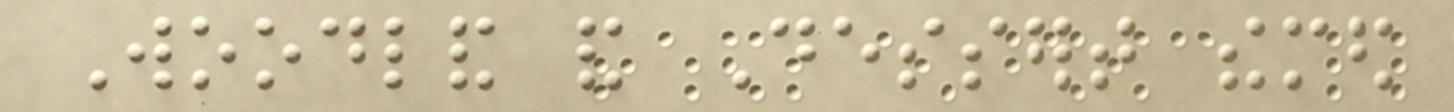Woodland and Dessert themed
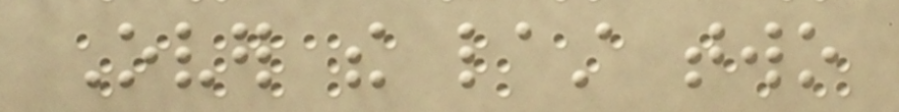Over the last two
